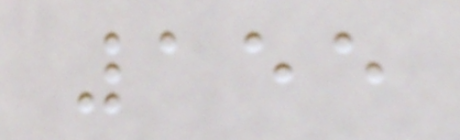155
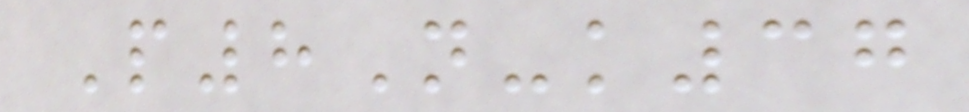P8N-k37
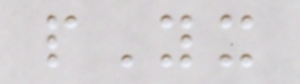pYx
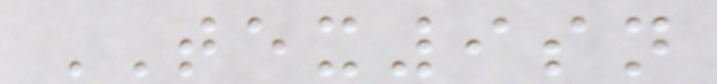TEX9sn
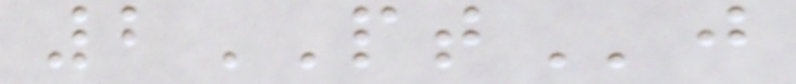2PTj
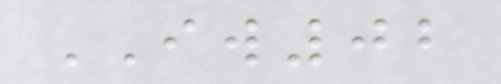IW02
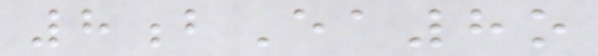8bEa8o
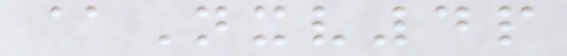@Nxv4p
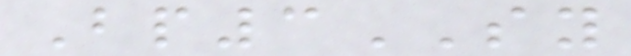Bp3SY
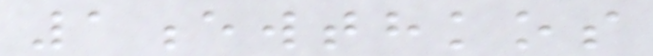1ewthkos
